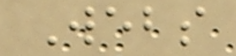Webs
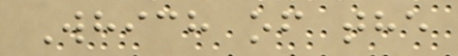Which of the
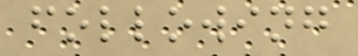following
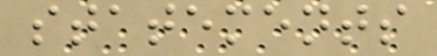statements
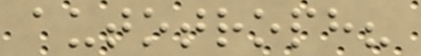autotroph?
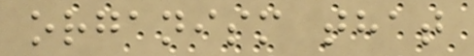organism that
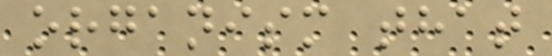organism that
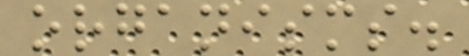organisms.
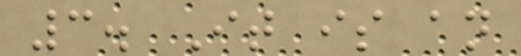3. It is an
